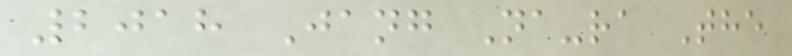2018 Jang Na-ra The
